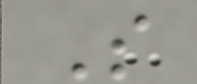S
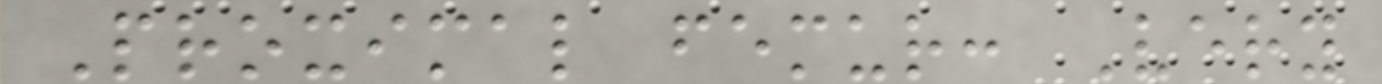Proximal femur: Very
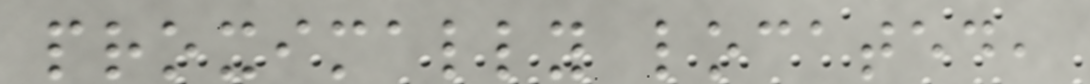proximally located,
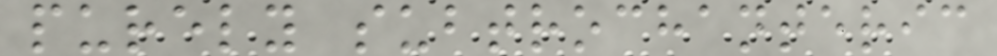purely subtrochanteric
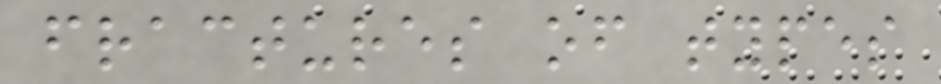fractures of types
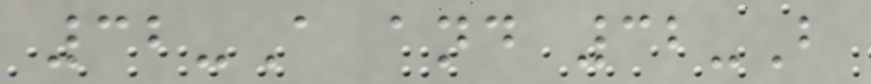32-A and 32-B
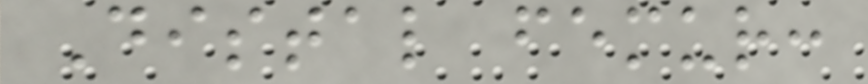Distal femur:
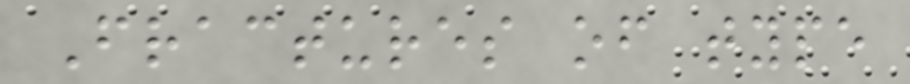Fractures of type
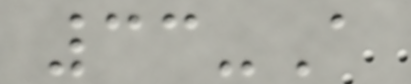33-A
